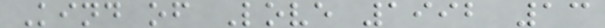Kind of Love 1992 13
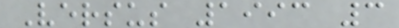Versus 1993 3
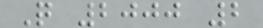Q 2000 2
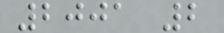2001 2
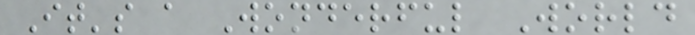It's a Wonderful World
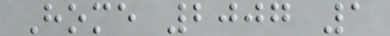Home 2007 1
